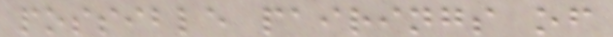possible pairings of
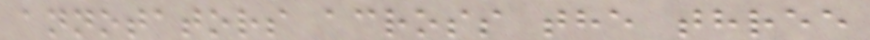annotators across the three
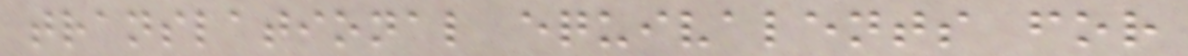translational equivalents for
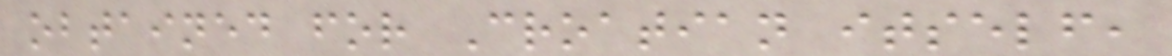obtained for Croatian itself,
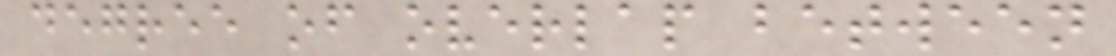degree of overlap between
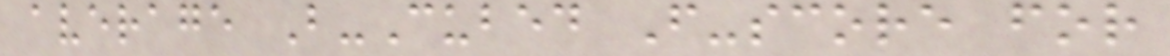average B-Cubed F-score for
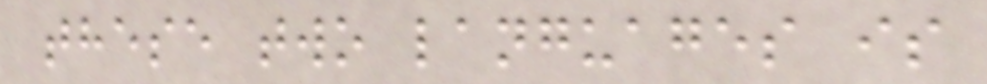these two languages is
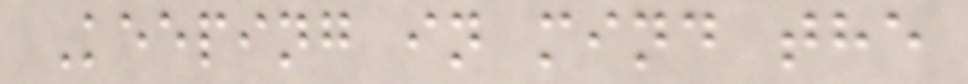Keeping in mind the
